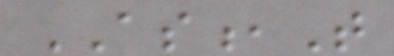AS,T
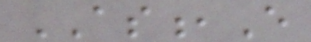AS,E
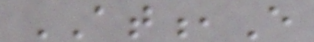AT,E
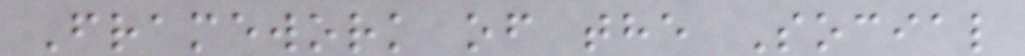Framework of the Social
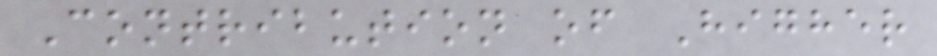Contribution of Higher
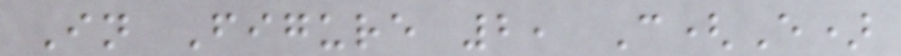In Figure 2, C(E)
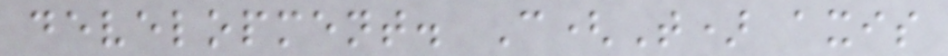development. C(T) axis
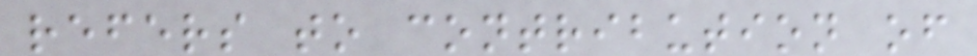refers to contribution of
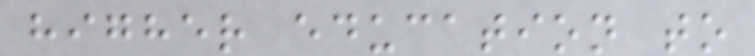higher education to
